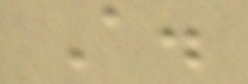A.
